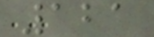121
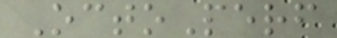OctoPerf
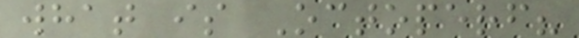what is Octoperf?
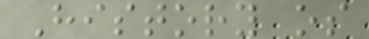History os
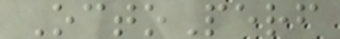OctoPerf
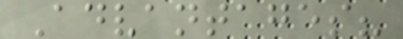Advantages?
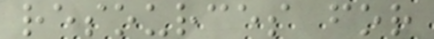resources for
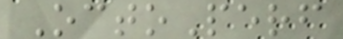OctoPerf
